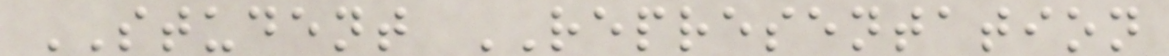STUDENT REPRESENTATION
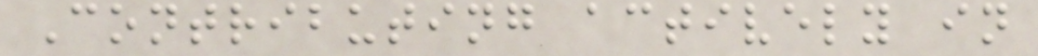Contributing actively in
